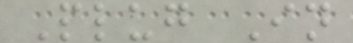Plug In
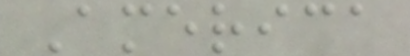America
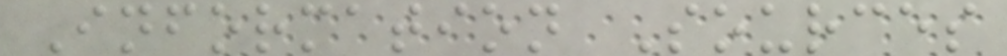Information Sources
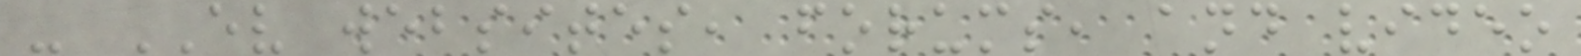- EV websites, forums, and video
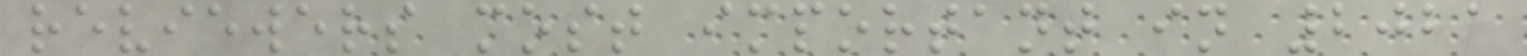reviewers most important in 2021
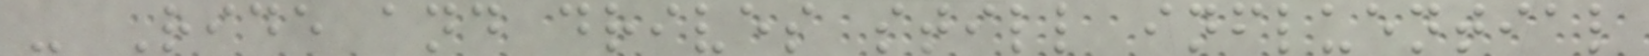- Ride and drives still influential
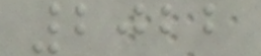2022
